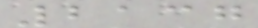2137
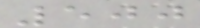500
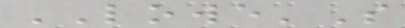LOWE'S
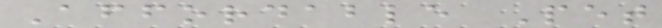Affordable Pet
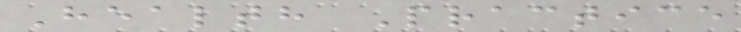Health Practice
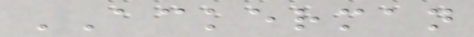ACKERMAN
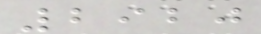2920
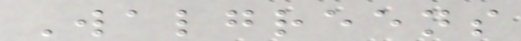Walgreens
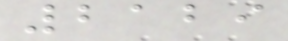2129
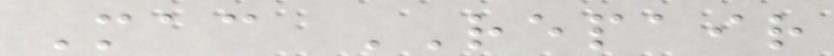Mac REPAIR
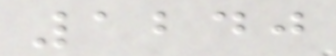1240
